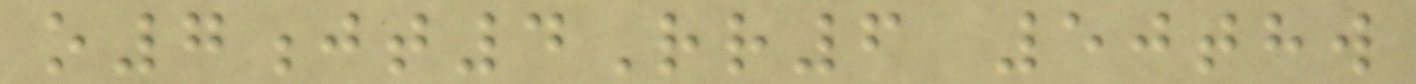o7jt4Rr6 50thw
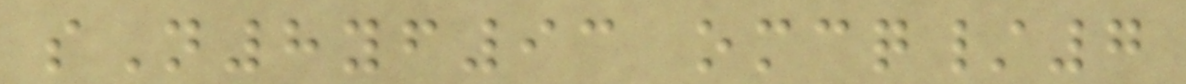sN8yf93 omcq/7
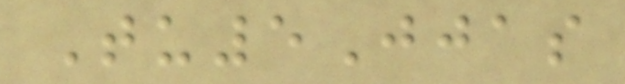Tu5Jjas
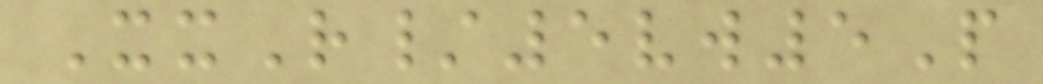XxR/5vw5P
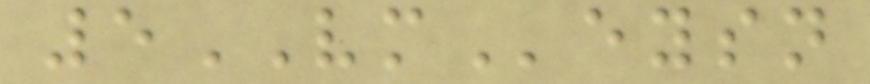5VMeysn
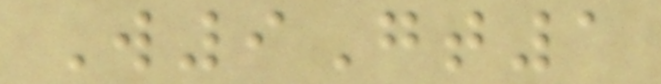W9Gt1
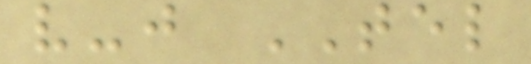v-j TEL
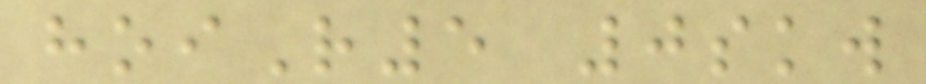hoiR5 0skw
